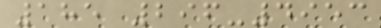185 296-4953
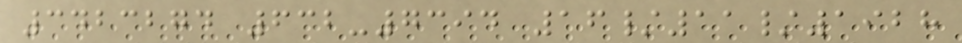3423274 632-7394 16/11/1928
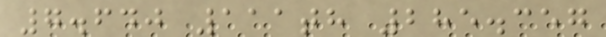7.640 111th 285.357
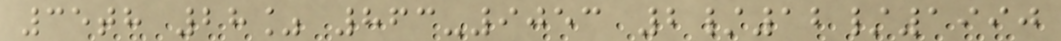35th 28% 863-9053 2/12/1990
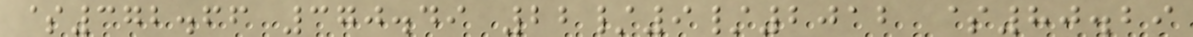$372.66 370.49 22/9/2012 $80.29
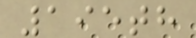195th
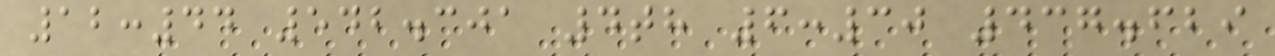12:44 542.301 4th 6:30 437.629
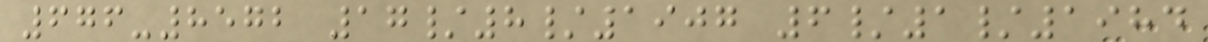676-8572 17/8/1907 6/1/1984
